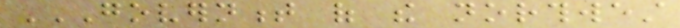GOVERNMENT OF THE NORTHWEST
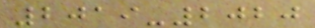2019-2020
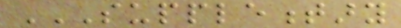SUPPLEMENTARY
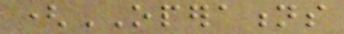(OPERATIONS
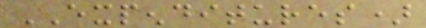EXPENDITURES)
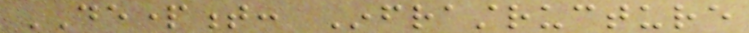DEPARTMENT: Infrastructure
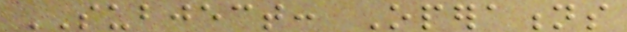SUBJECT: Operations
